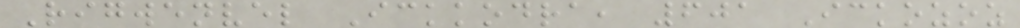Rigwenvel Ickkodra, 601 Ickozoz
